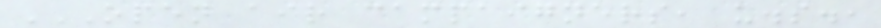OPEN AIR CAMPAIGNERS, U.S.,
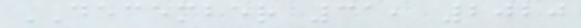DECEMBER 31, 2020
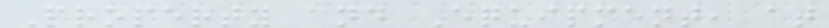Property and Equipment, at
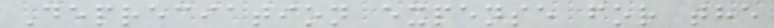Depreciation expense for the
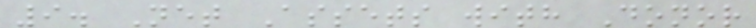9. Net Assets with Donor
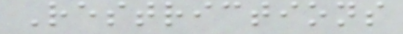Restrictions
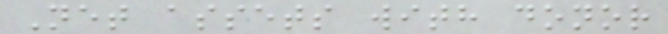Net assets with donor
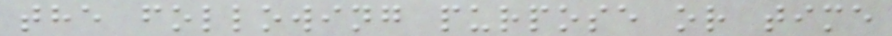the following purpose or time
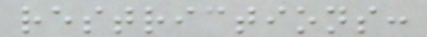restrictions:
